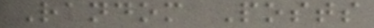Random Posts
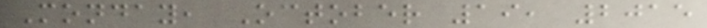Monday, October 19, 2015
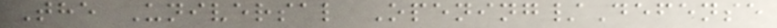The Universal Opening/Defense
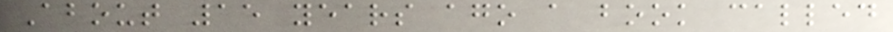About 15 years ago a book called
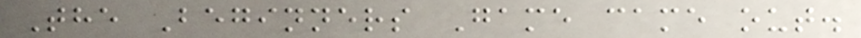The Beginners Game came out.
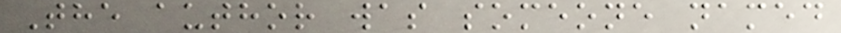The author was someone named
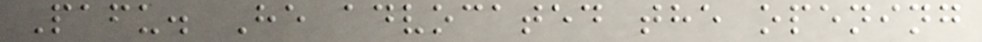Pafu. He advocated the opening
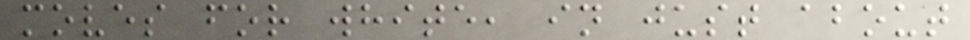moves for white, in just about
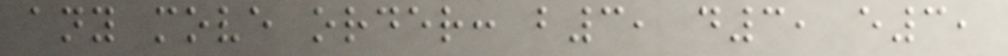any move order: b3, d3, e3,
